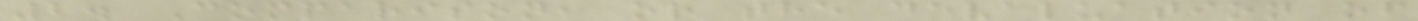2. Comparison, or the devaluation of
